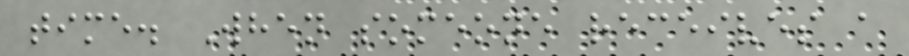time. When someone receives a
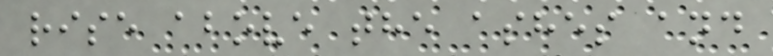rise above the ashes and
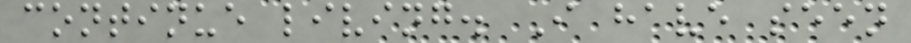continue living. I have seen
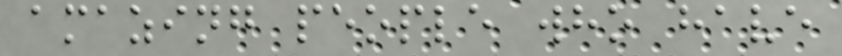amazing people who have
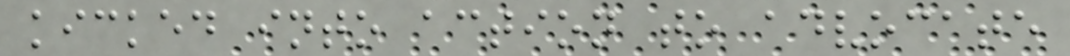kicked into action to advocate
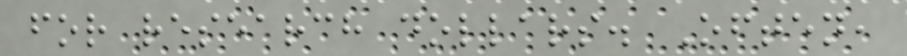for research dollars. Often,
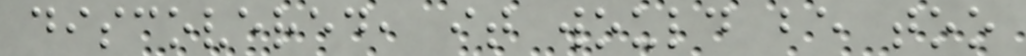discovered, it would be too
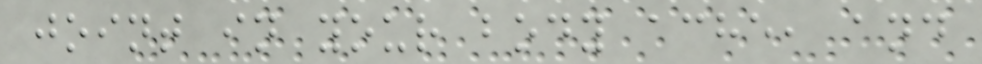joint in your body ache, and
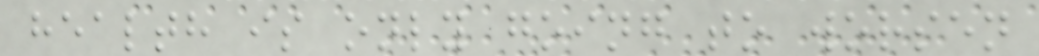health is only going to worsen
